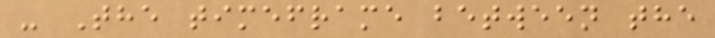- The timeframe between the
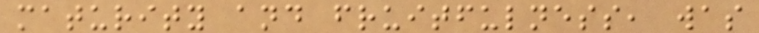maturity and fruitfulness, was
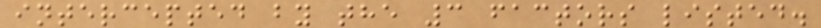intercepted by the 3 factors listed.
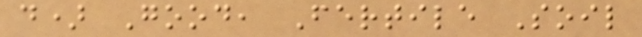d) Good, Fertile Soil
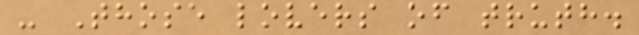- Those lovers of truth.
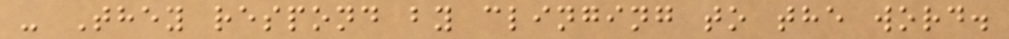- They respond by clinging to the word.
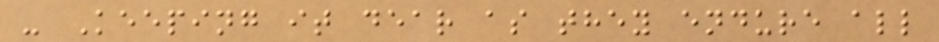- Keeping it dear as they endure all
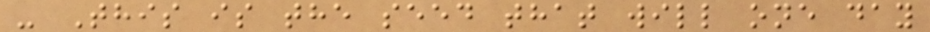- This is the seed that will one day
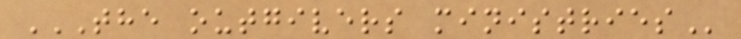THE OUTGIVERS MINISTRIES
